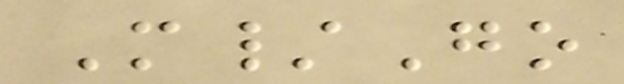M/Go
